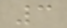3
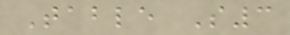Table S3
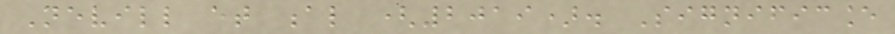Nevill et al (2019). Significance
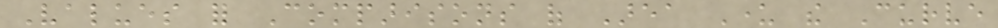Values for Comparisons of Area Under the Curve
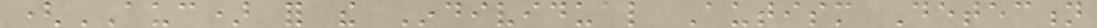(AUC) for the Individual Autism Detection
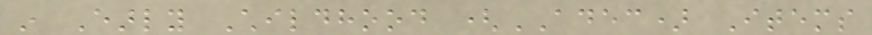in Early Childhood (ADEC) Items
